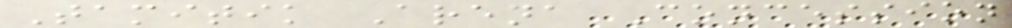Tamitik Arena Concession
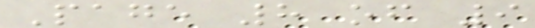Page 8 of 9
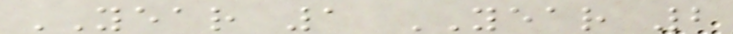YEAR 1 YEAR 2
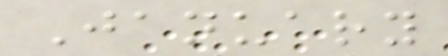January
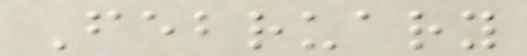February
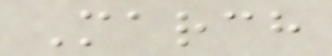March
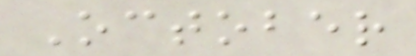October
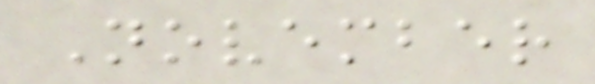November
